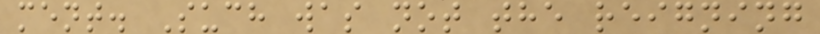ment. Such was not the reigning
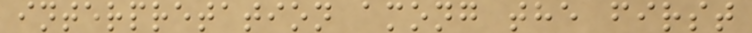interpretation among the first
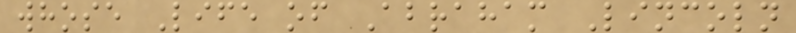whose Life of Abraham Lincoln
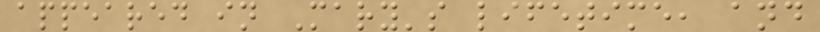appeared in Mary's lifetime, and
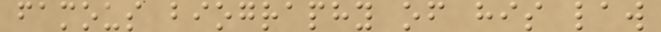famous biography of his law
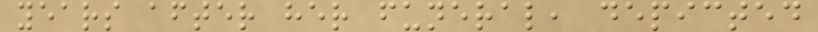years after her funeral, depicted
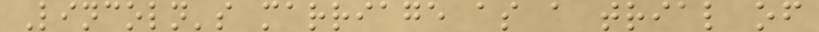Lincoln's marriage as a trial of
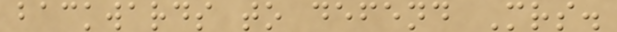backwards to defend Mrs.
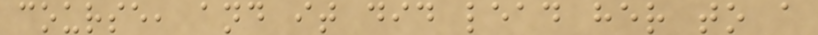course, and it did lead her to a
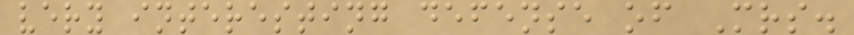very interesting defense of Mrs.
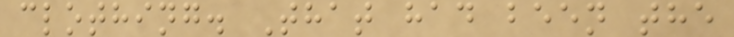clothing. That had been the
